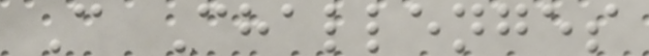C Challenges
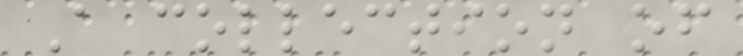A collection of
